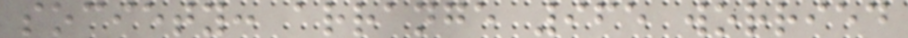society: arrange 965 worried
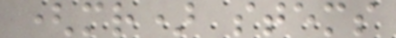(mr) stems
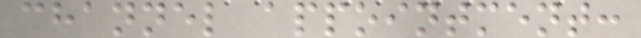channel appointment:
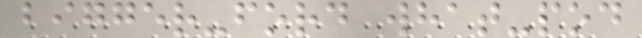bigger-ford what-pod
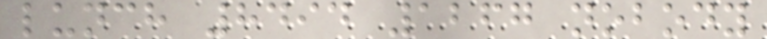lunch 8494 1267 nobody
